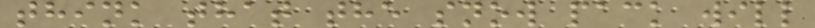think that the snow pack will
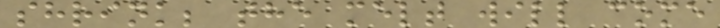shrink; the melt will come
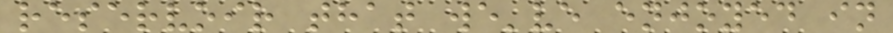reservoir that we've enjoyed in
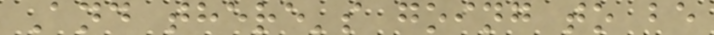And there's going to be
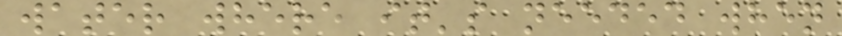water where it's needed when
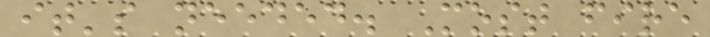it's needed. Most fire
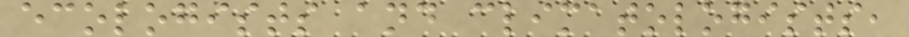ecologists and climatologists,
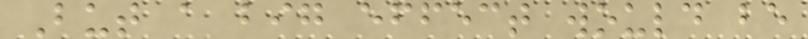But a big effect would be
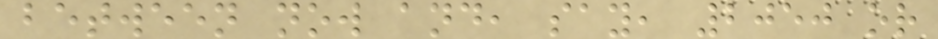between now and, say, 2050 or
